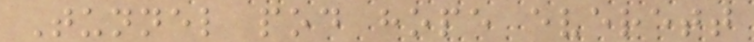Tunnel pod hope everett
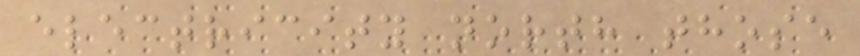electricity north those
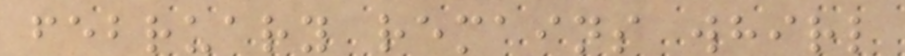february remains whirl
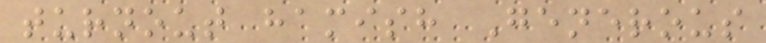turnout hamish Generous
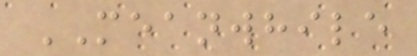MEANWHILE
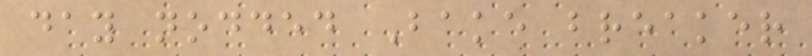day nodded Bake breaker
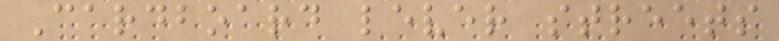Cardboard lever streets
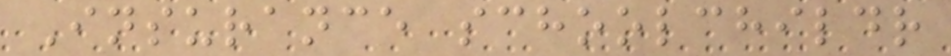Insurance schoolchildr
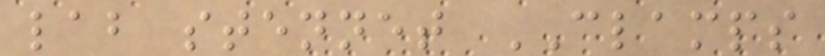lab stennet CLAMPS
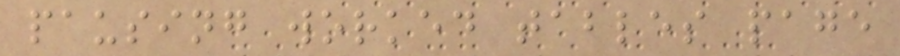pausing worked tables page
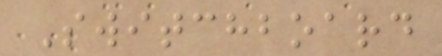Switchboard
